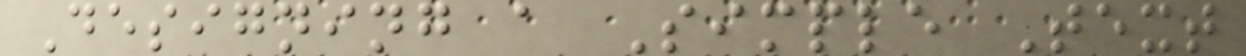Designing a Simple Text
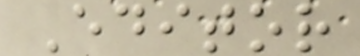Editor
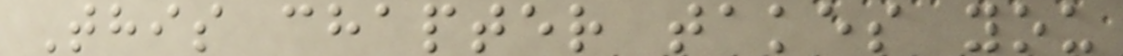This chapter takes you
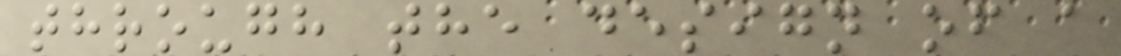through the design of a
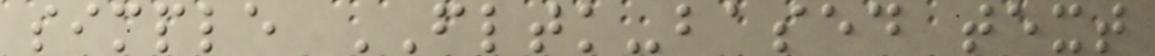simple FLTK-based text
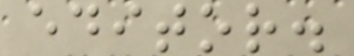editor.
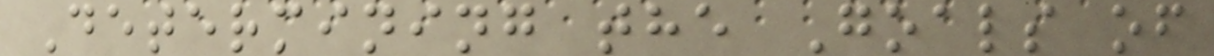Determining the Goals of
